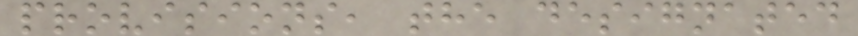provisions, the designated
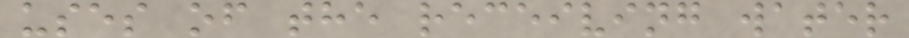uses of the receiving water
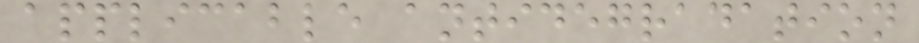applicable antidegradation
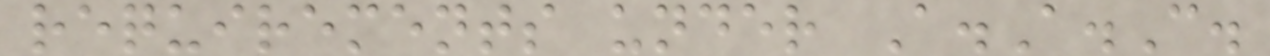requirements under A.A.C.
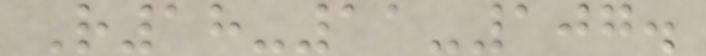R18-11-107.
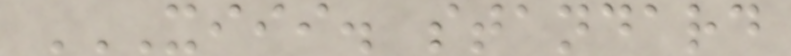XIII. STANDARD
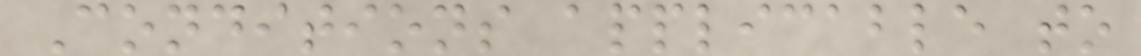Conditions applicable to
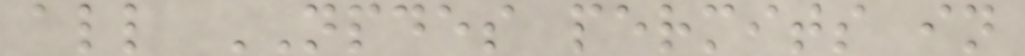all NPDES permits in
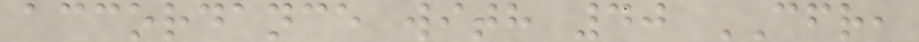accordance with 40 CFR,
